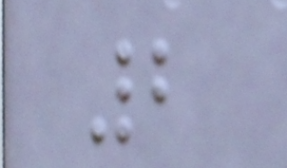2
